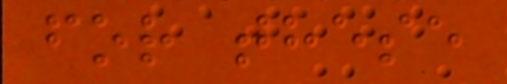for these
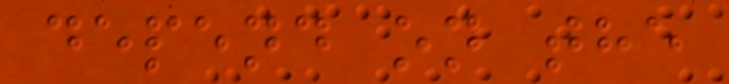depend on the
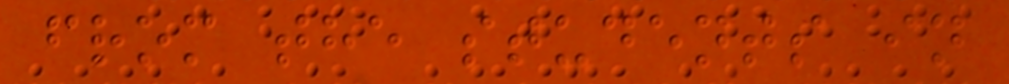from the students in
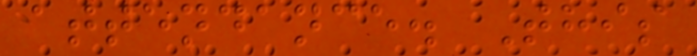attendance. This
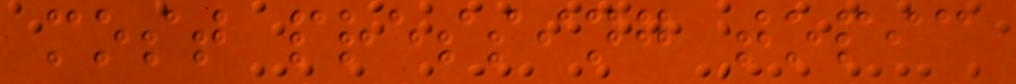most pressing topic
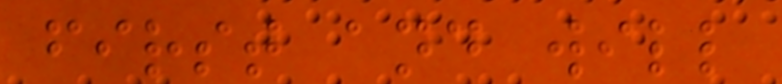first and will
